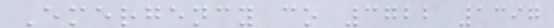Emergency co 3722 1397
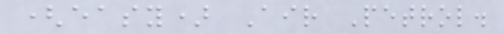(easy) Air Petrol.
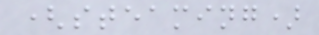(steaming)
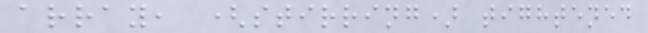array, (stirring) tightened
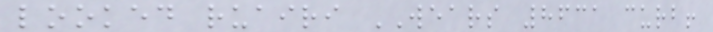looked ruairi WEARS 8631 curb!
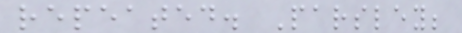repeated. Parsley;
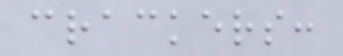crackers:
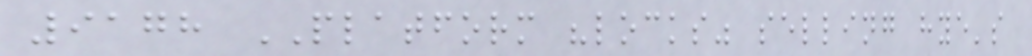9178 PLATFORM "locks" selling hye's
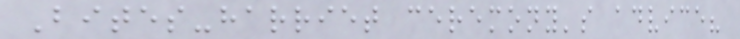Bites-harriet ceremony's advice?
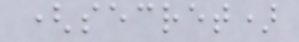(secret)
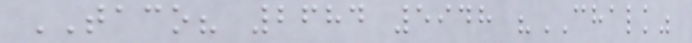TACO? 2684 5948 "CHALK"
